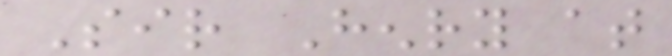Sir Henry at
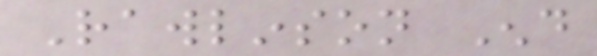Rawlinson End
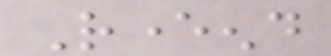Reverend
